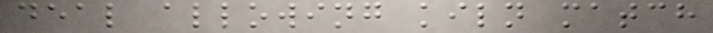deal allowing kiln match
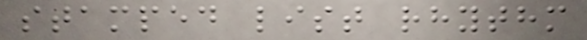stamped list rhythm
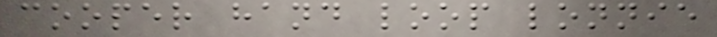cooper hand loop lonnie
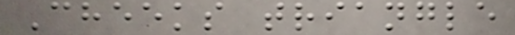Cheeks triangle
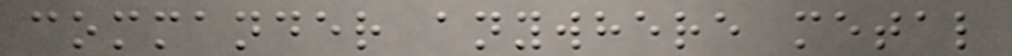commander anywhere metal
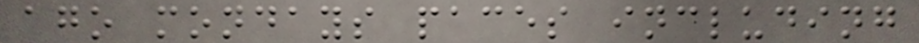ago mondays paces including
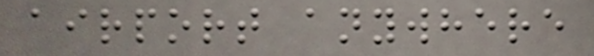airport anywhere
